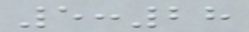5:28
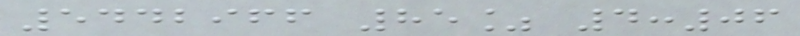5442966 85% 4:06
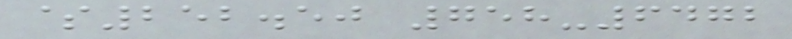$252.50 758-6472
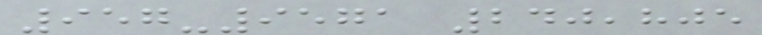957-9571 240,805
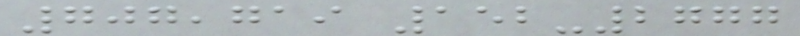707,719 152-2777
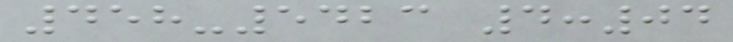458-5423 4:04
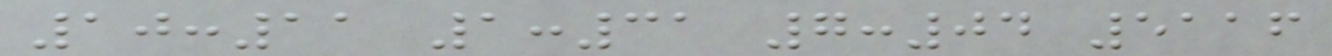10:11 1:31 7:04 5116
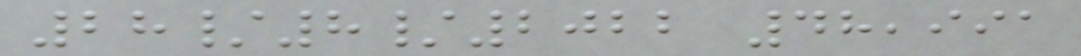28/8/2022 48,991
